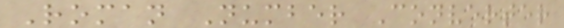Roman Number Converter
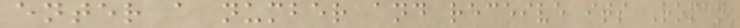enter a number and receive its Roman
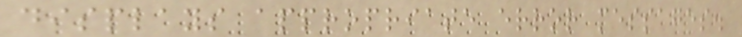displays appropriate error messages.
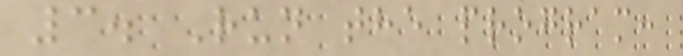3. Run the program:
